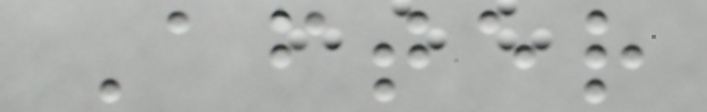After
